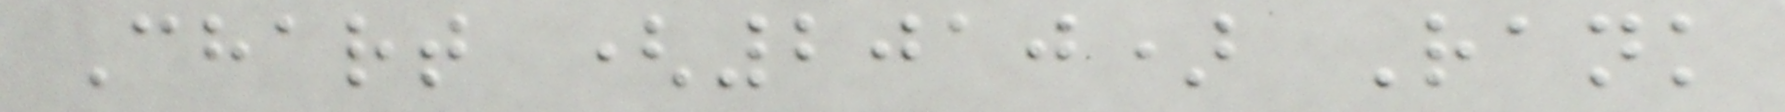Chart (2010) Rank
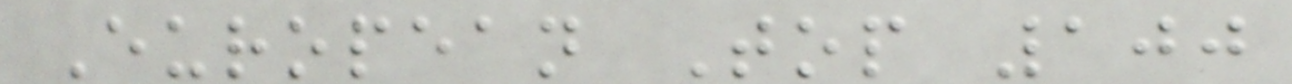European Top 100
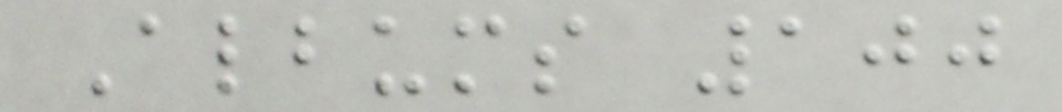Albums 100
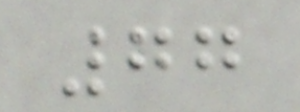77
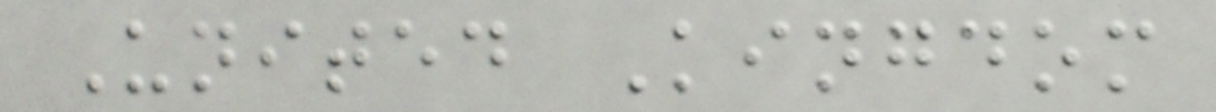United Kingdom
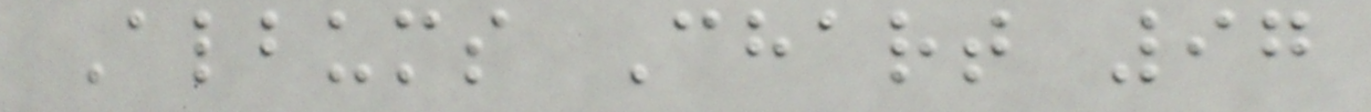Albums Chart 97
